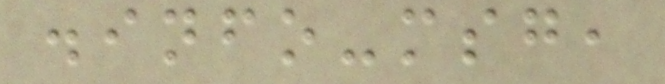.info-msg,
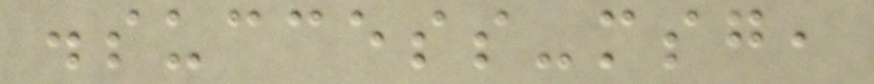.success-msg,
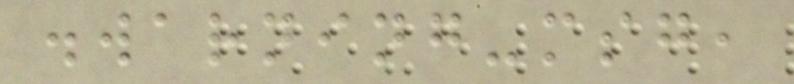.warning-msg,
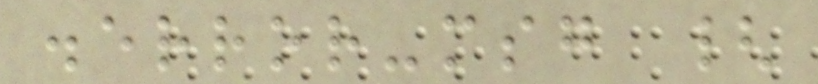.error-msg {
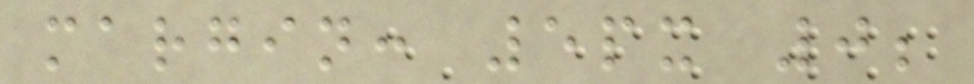margin: 5px 0;
